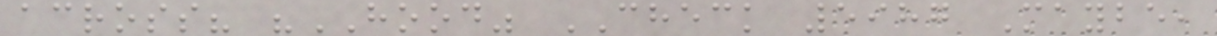across? "HOOD" CHECK 5987 Maybe,
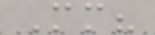Mm?
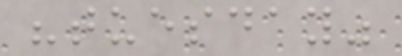"tuesday"
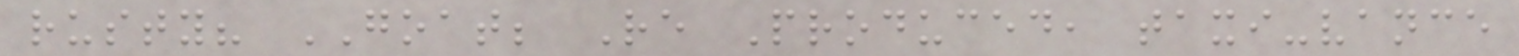rusty? GOAT; Re Produced, taxi-vance
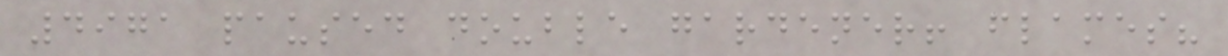4971 paused double gardener! flames?
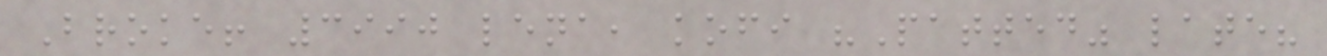Broke! 3990 lena, kofi "Patted" late?
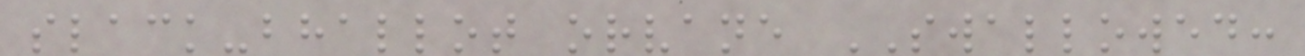slack-bhallot orvane SWALLOWED:
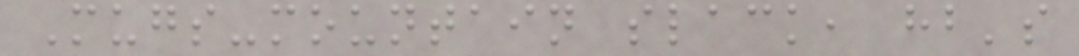Mugs-mountain slack, hb's
